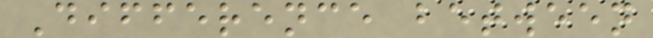Difference between
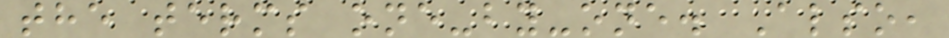the terms one-by-one. Also,
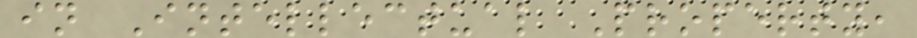in Intellectual Property,
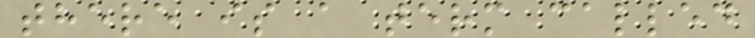there is a term called
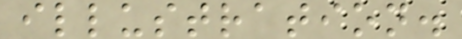illustration.
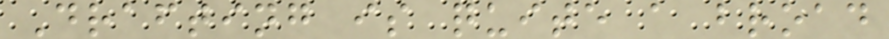Drafting is quite a broad
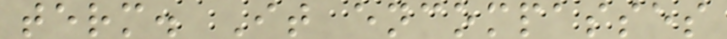term. It encompasses
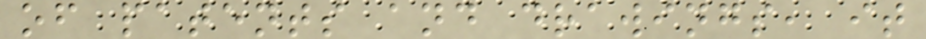of patents and drawings, it
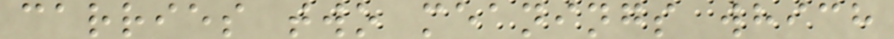carries two meanings which
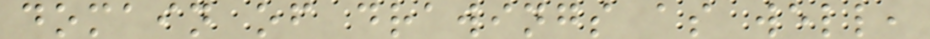domain of drawings as well,
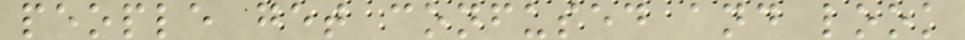people get confused and look
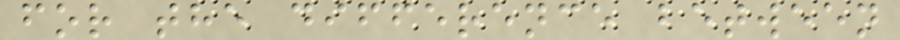for the difference between
